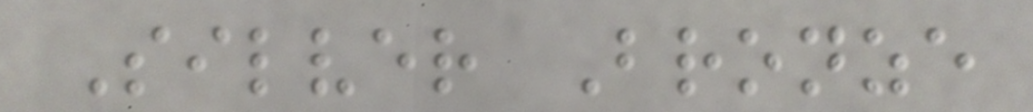Silver Bronze
